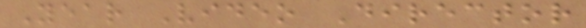Year Video Director
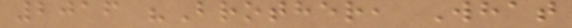2016 "Brother, What
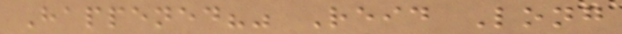Happened?" Reid Long
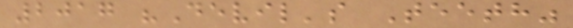2017 "Devil's Teeth"
